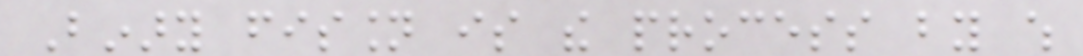Binary fission is the process by which
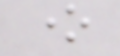one
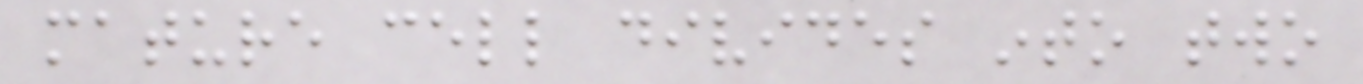mature cell divides into two
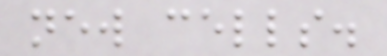new cells.
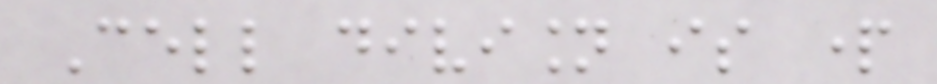Cell division is part
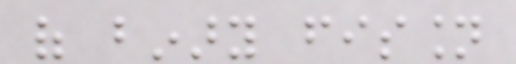of binary fission
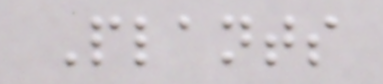Plants
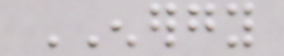ENERGY
